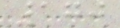170
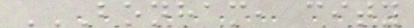BONHAM, CITY
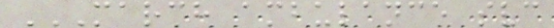MARCH AMBULANCE SVC
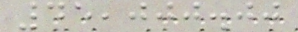45,000.00
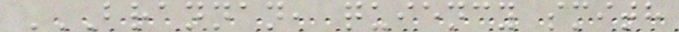BRANNAN, QUIENCY SMITH
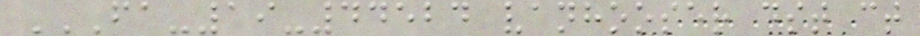FA-19-44524 VANHOOSER DST CT
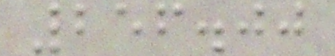256.00
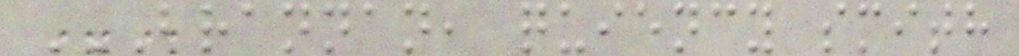BRANNAN, QUIENCY SMITH
